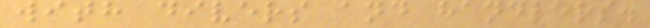with divers and handlers.
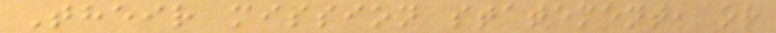Their mission statement, or
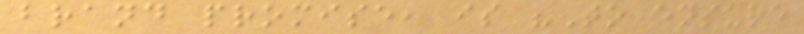brand promise, is "To ensure
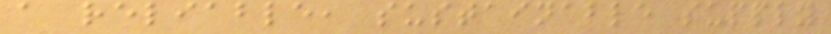a reliable, sustainable supply
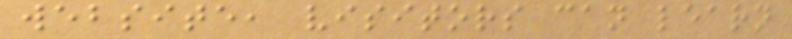website, visitors can learn
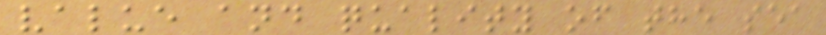value and quality of the sea
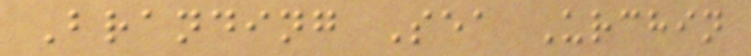Branding Sea Urchin
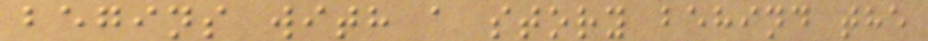begins with a story behind the
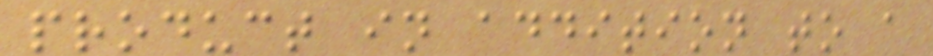product in addition to a
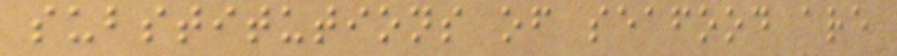substitutions of seafood are
